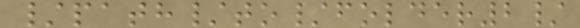/path/to/folder2/
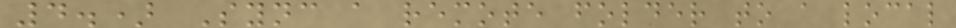4.) Sync a remote folder to a local
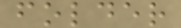folder
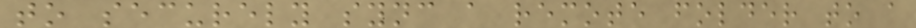to securely sync a remote folder to a
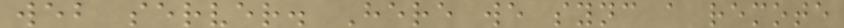web server. Here we sync a remote
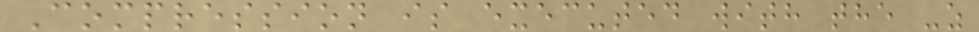Compression is executed with the -z
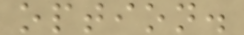option.
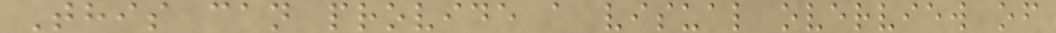This can provide a visual overview of
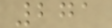271
